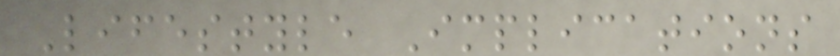Lifestyle Implications
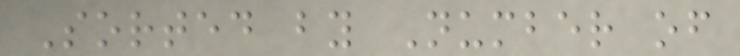Sorted by Number of
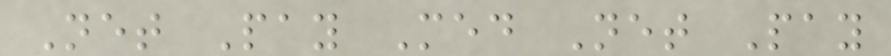Net Pay Med Net Pay
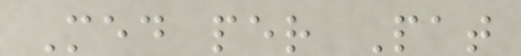Med per Pat
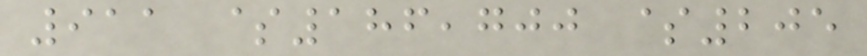911 $186,700 $205
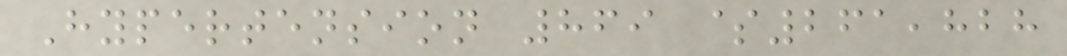Hypertension 869 $261,828
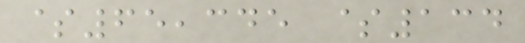$65,345 $134
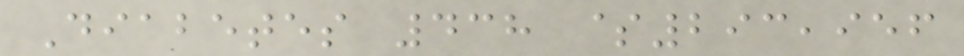Diabetes 438 $293,956
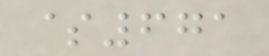$671
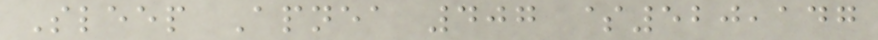Sleep Apnea 407 $520,147
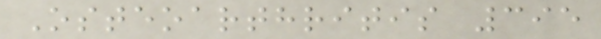Osteoarthritis 395
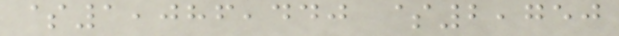$1,086,440 $2,750
